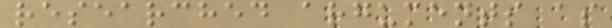researched arguments as
